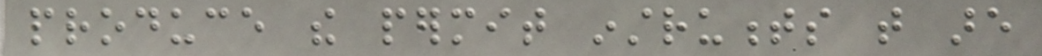produce the permit instruments that are
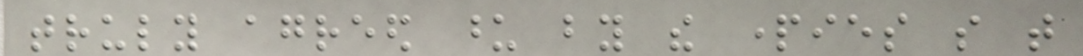truly agreed upon by the parties so that
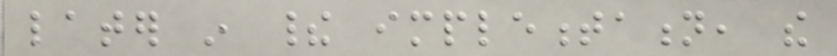later in their implementation, the
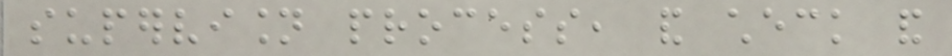supervision process, and check and
